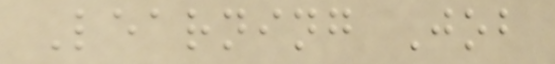Learning Job
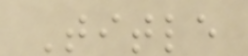Title
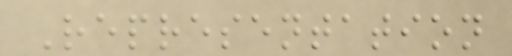Representation
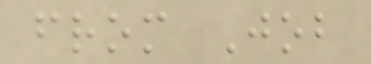from Job
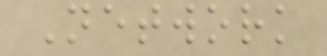Network
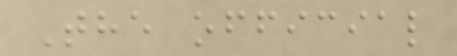The official
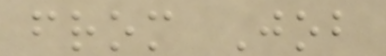from Job
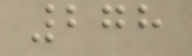278
